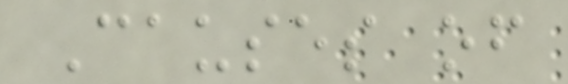Causes of
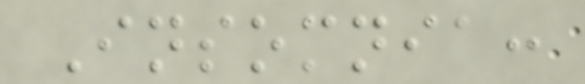Insomnia:
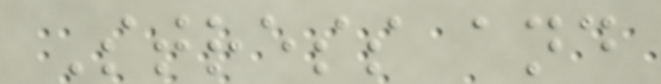Stress and
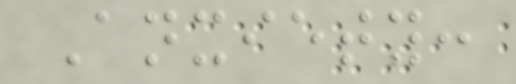Anxiety:
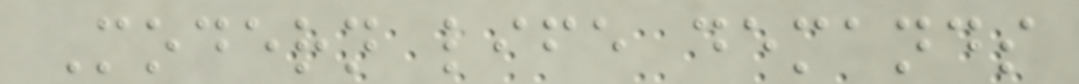Modern life demands
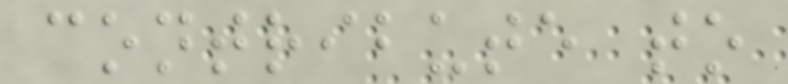contribute to
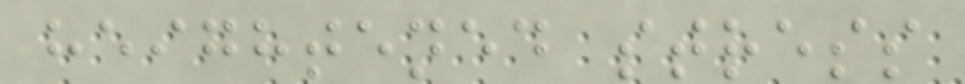heightened stress
